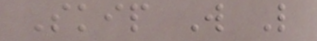Skip W L
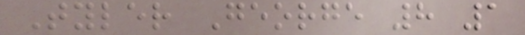Tyler George 8 1
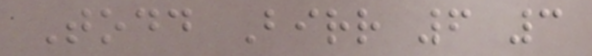Todd Birr 6 3
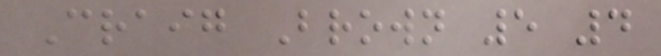Craig Brown 5 4
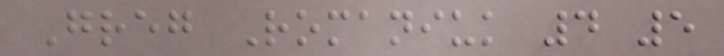Greg Romaniuk 4 5
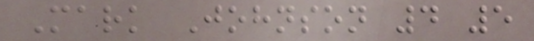Mark Johnson 4 5
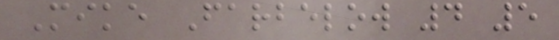Mike Farbelow 4 5
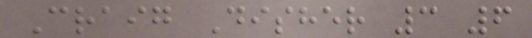Craig Disher 3 6
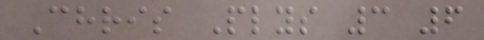Chris Plys 3 6
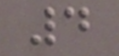4
